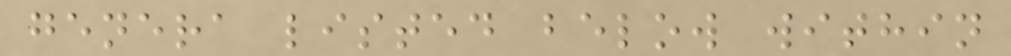genera listed below within
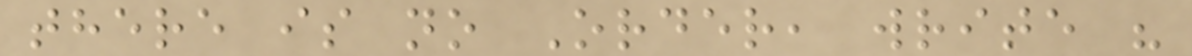there is no Order, write "
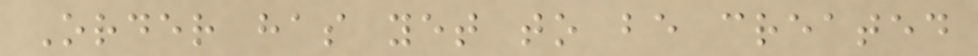Order has yet to be created
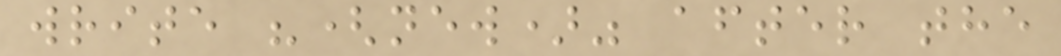write "(new)" after the
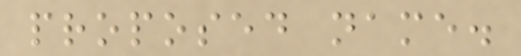proposed name.
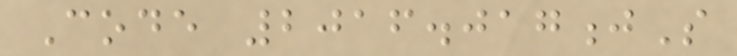Code 2016.017jS
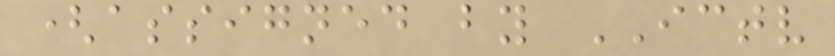(assigned by ICTV
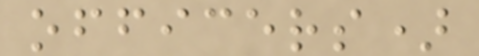officers)
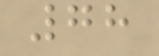78
